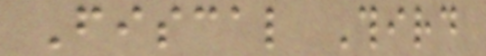Fiscal Third
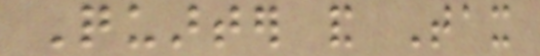Quarter and Tax
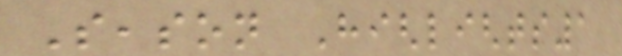Season Highlights1
